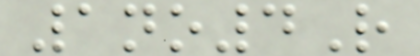1no4R
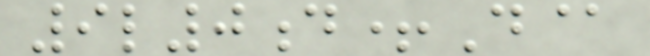9l0d+D@
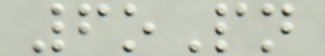6oPn
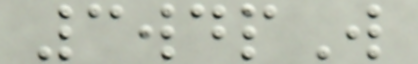3wdpW
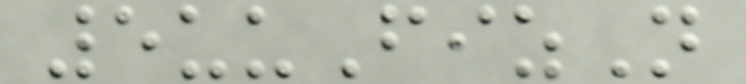5uuFizN
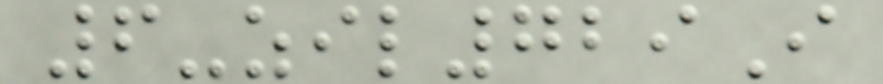6-zil729I
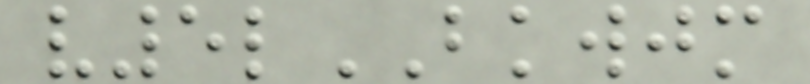v5lBKWJM
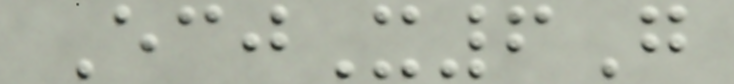EcjX6G
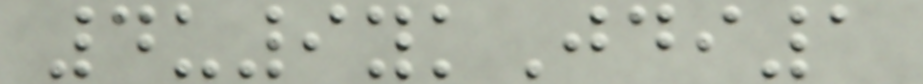4u9ykJdi1
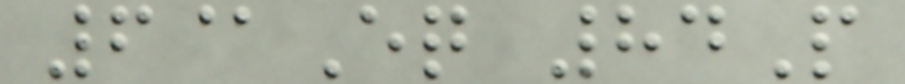6@Eq 84P
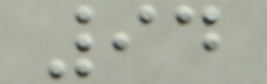94
